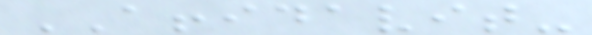AFFIDAVIT-
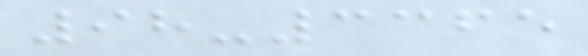98-3365
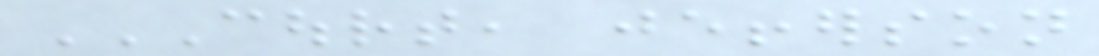COURT, JEFFERSON
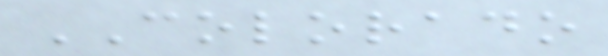COLORADO
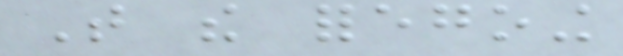That the foregoing
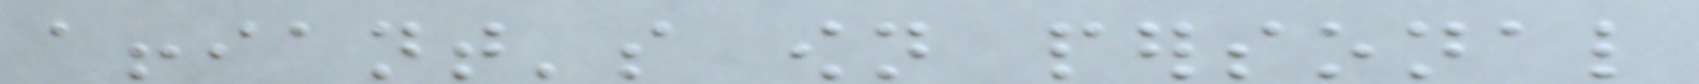affiant's own personal
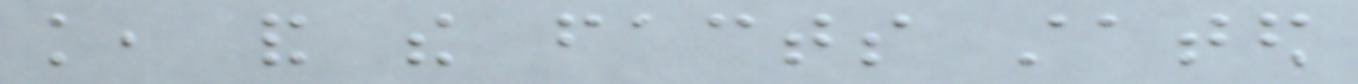knowledge, and the facts stated
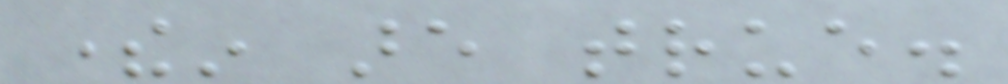therein are true.
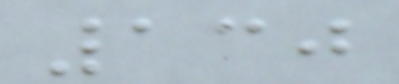130
